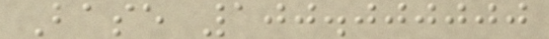Base 100.000000
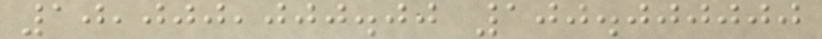10,000,000.00 100.000000
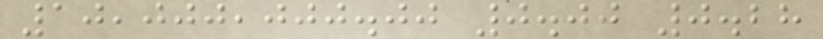10,000,000.00 0.00 0.28
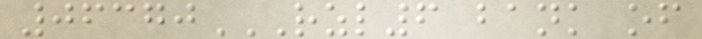06370RZL6 BANK OF
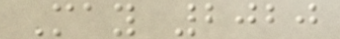May 2020
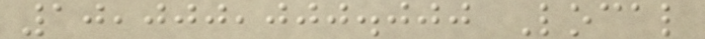10,000,000.000 Local
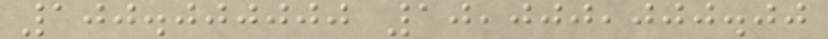100.000000 10,000,000.00
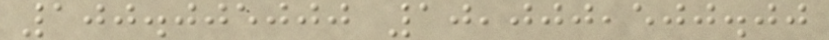100.005000 10,000,500.00
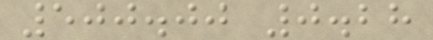500.00 0.28
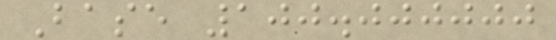Base 100.000000
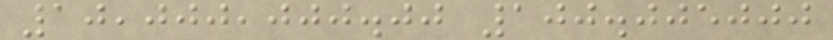10,000,000.00 100.005000
